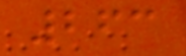263
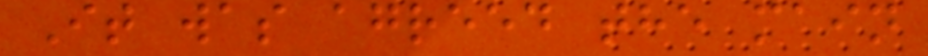It was agreed the main
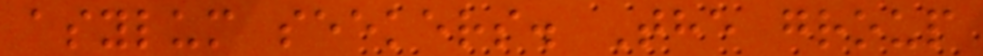asylum seekers. The group
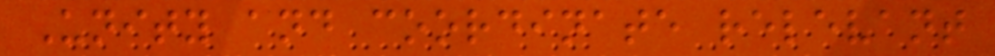Unity and coordinate relevant
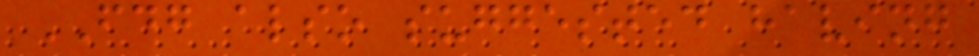FDG also suggested having
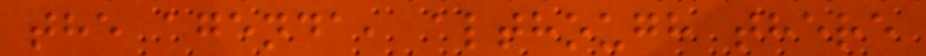the agenda, although there
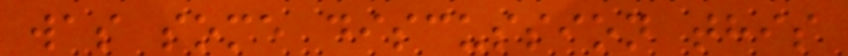was some discussion this
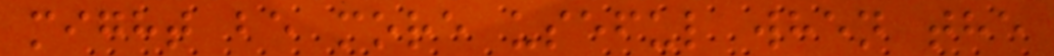might be more useful when the
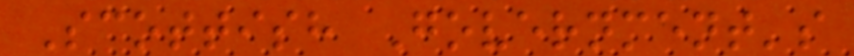Scottish Government's
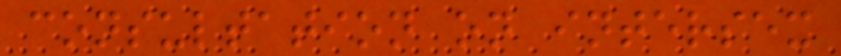consultation on intersex
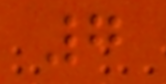7
